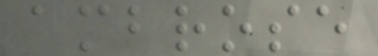ambrose
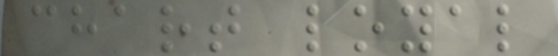chart loyal
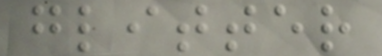glitter
